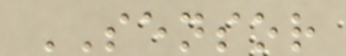SENSOR
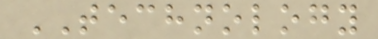TECHNOLOGY
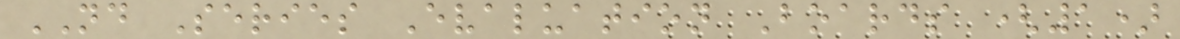ND Series Evaluation Boards (1)
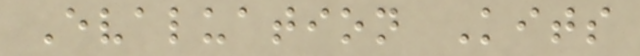Evaluation Kits
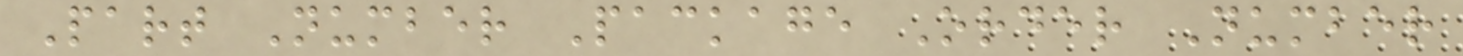Part Number Package Order Number
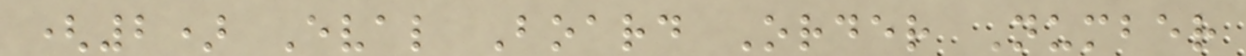(2) Eval Board Order Number
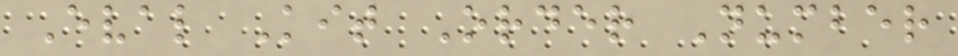Eval Kit Order Number
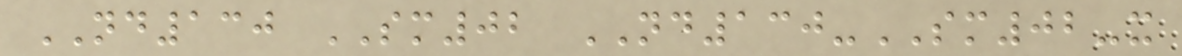ND130 SM02 ND130-SM02-x
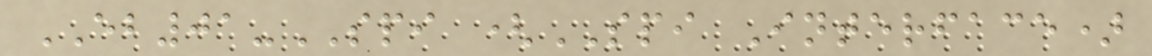EB01-SPI (SPI Interface)
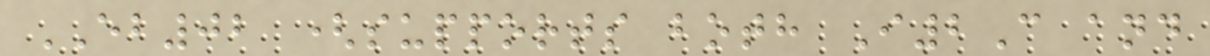EB02 (supports both I2C and
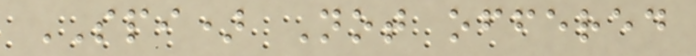SPI) Not offered
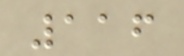116
